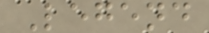Legend
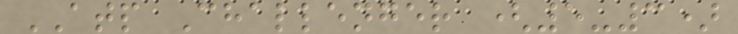ATP Challenger (5-3)
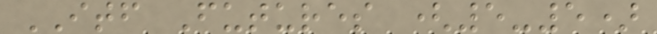ITF Futures (5-5)
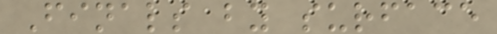Finals by surface
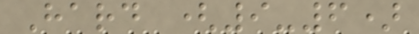Hard (9-6)
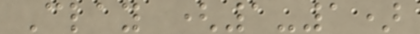Clay (1-1)
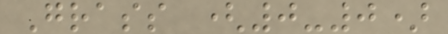Grass (0-0)
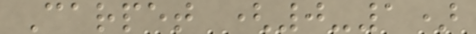Carpet (0-1)
